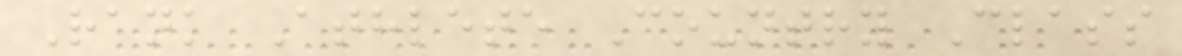Rank Athlete Country Class
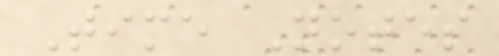Time Notes
